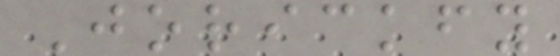Jorickfy
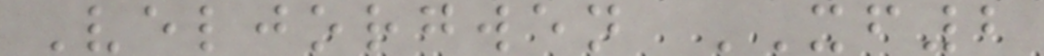Veljorgwen XF2
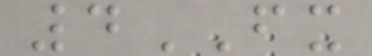4FX
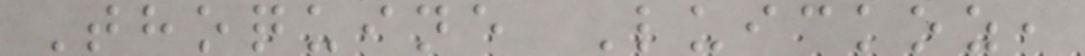Thoquine Luickoz,
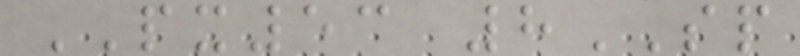PX53 8SP
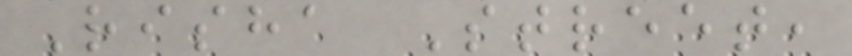Risha Street,
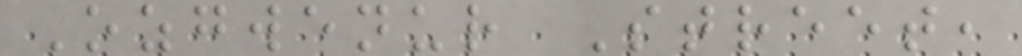Ozgwenur Street,
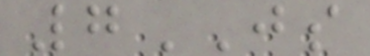7JS
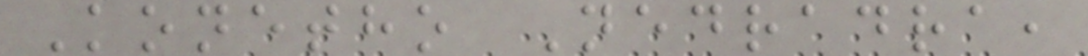Konetho Nedradra,
